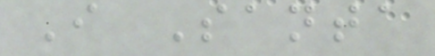I Santa
